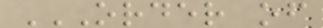ORDER OF
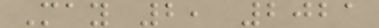May 2, 2021
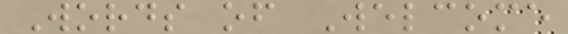Words of Welcome
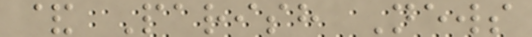& Parish News
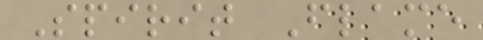Spirit Flame
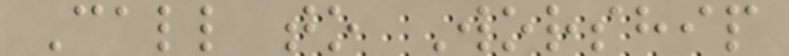Call to Worship
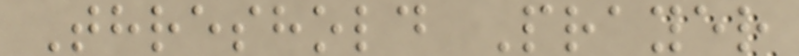Threshold Prayer
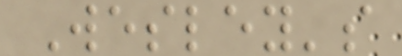Wesley's
